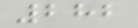282
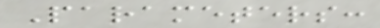Parameters:
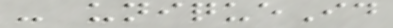- uniqueId
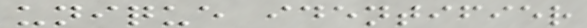unique identifier
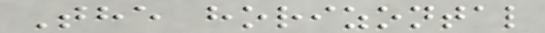The horizontal
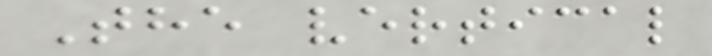The vertical
